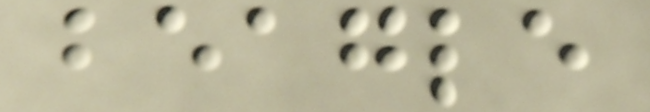beagle
